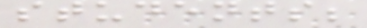students;
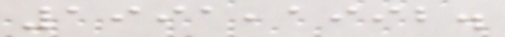1991,1992.
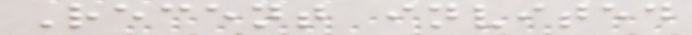Recent invited
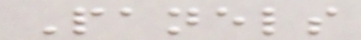Panels
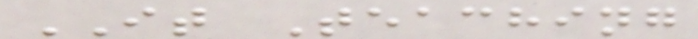IT Teaching
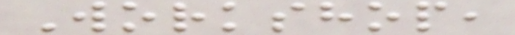Workshop,
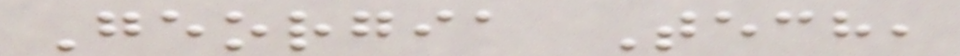Georgia Tech,
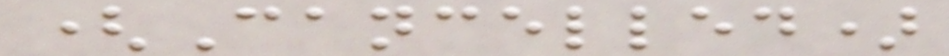(Cancelled)
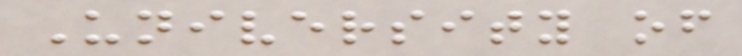University of
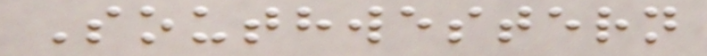Southwestern
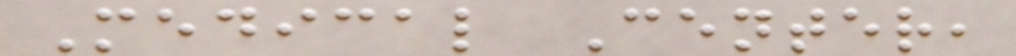Medical Center,
